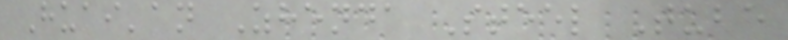Huai'an Zhenda Steel Tube
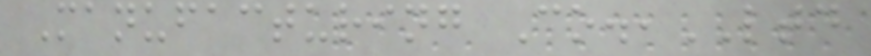Manufacturing Co.,LTD
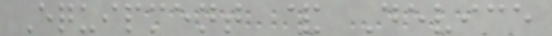Equipment & Device
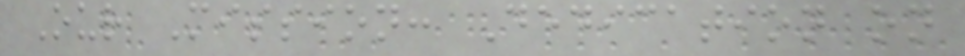Our Mission: Dedication on
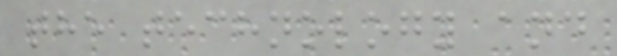the technology and
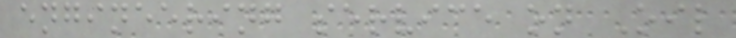engineering service on Oil
